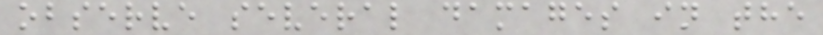observe several damages in the
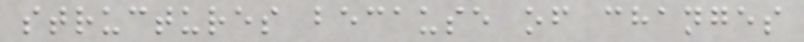structures because of changes
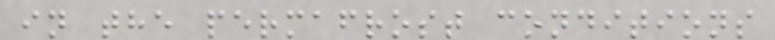in the permafrost conditions
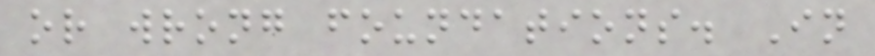or wrong foundations. In
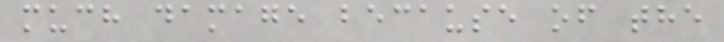much damage because of the
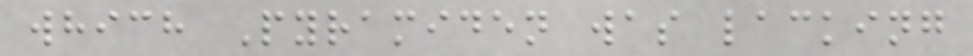which Pyramiden was lacking
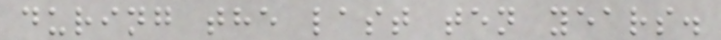during the last ten years.
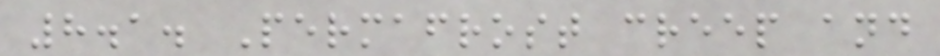8.1. Permafrost creep and
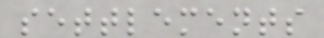settlements
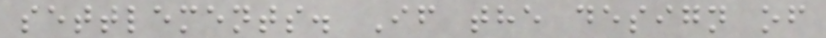settlements. If the design of
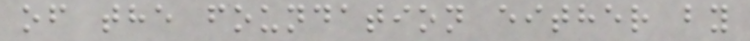of the foundation either by
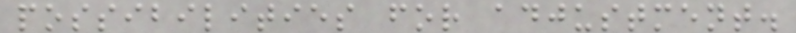possibilities for adjustment.
